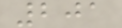201
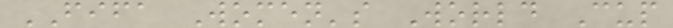FIFA Women's World Cup
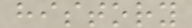history
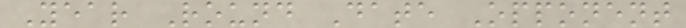Year Round Date Opponent
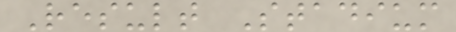Result Stadium
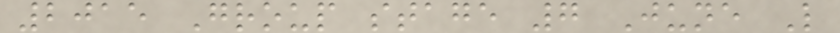2015 Group stage 7 June L
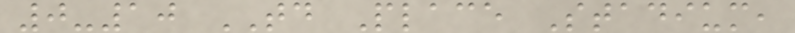0-10 TD Place Stadium,
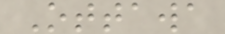Ottawa
